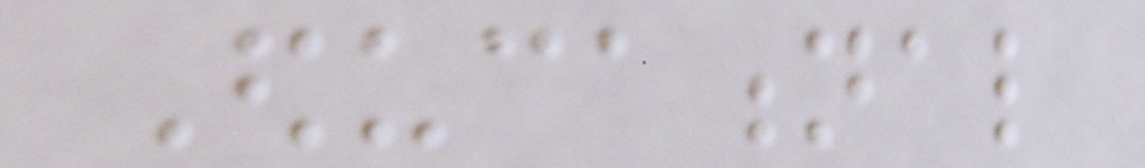Educational
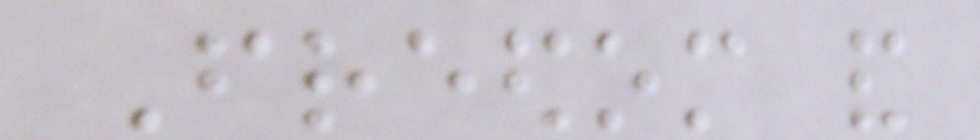Freedom and
